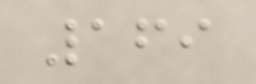169
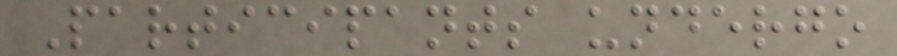Participants undergo
